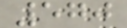570
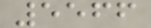5566
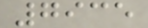7935
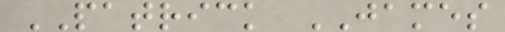PATRICK JAMES
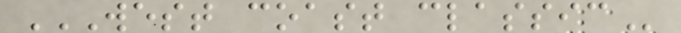WEST COAST CLASSIC
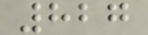827
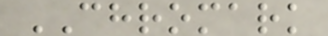CHROMARK
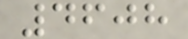4608
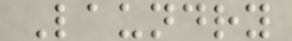Laundry
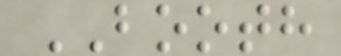BOOTH
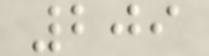209
